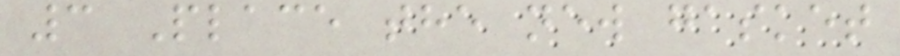3 Place the new gasket
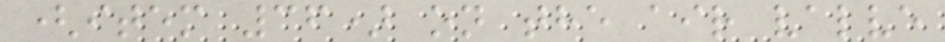(item 36) on the air valve
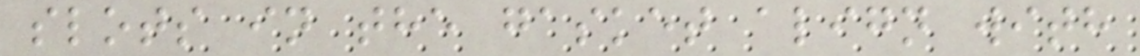slots in the gasket align with
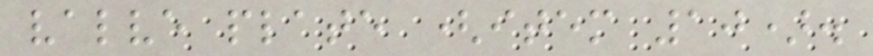valve plate (item 10).
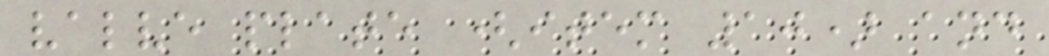valve plate (item 10) and
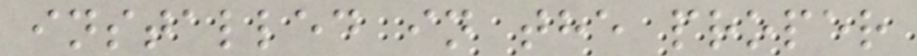installed in the proper
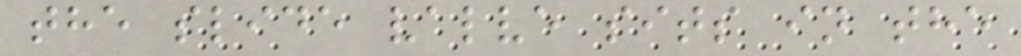the slide valve sits in the
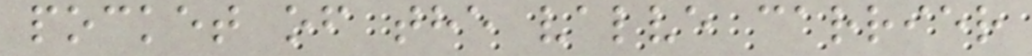pocket of the valve carrier
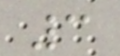3
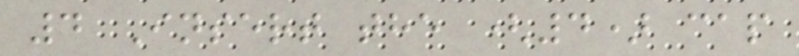4 Insert the (4) cap
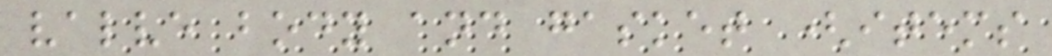valve body and gasket (items
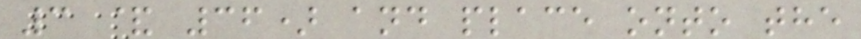3 & 36) and place onto the
